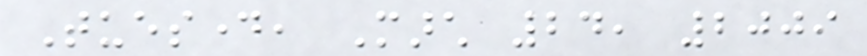Tuesday, March 24, 2009
